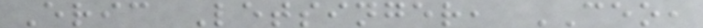Eric Letsinger, CEO,
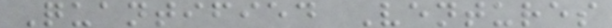Quantified Ventures
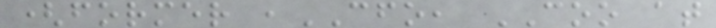(former ,CFO, COO at
